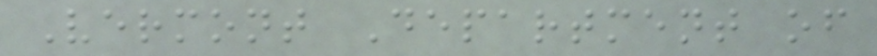Vermont Department of
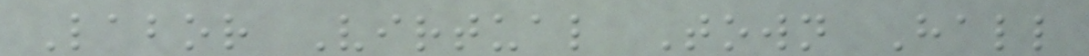Labor Virtual Town Hall
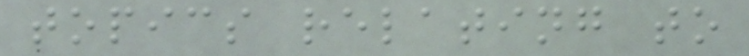topics relating to
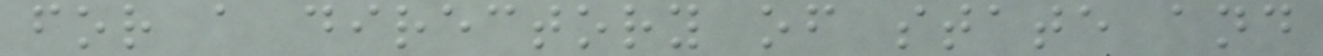for a directory of state and
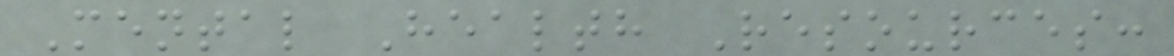Mental Health Resources:
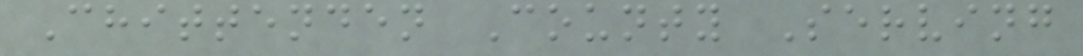Chittenden County Serving
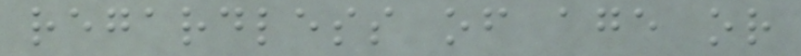regardless of age or
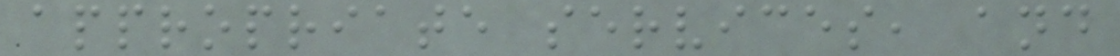appropriate services, and
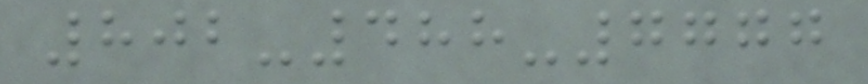802-488-7777
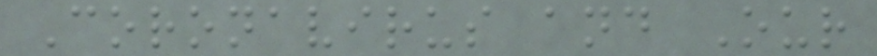Coronavirus and Our
